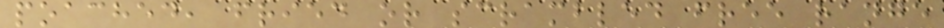poached, fried or scrambled free range
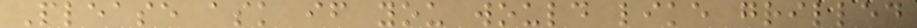Please ask if you would like grilled
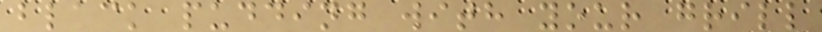black pudding with your grill
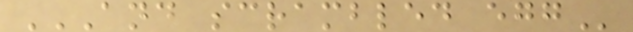AND SCRAMBLED EGG
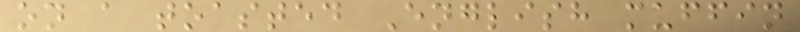on a toasted English muffin
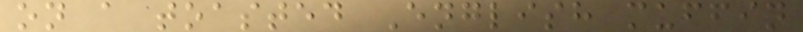on a toasted English muffin
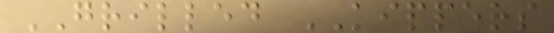GRILLED KIPPERS
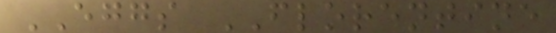EGGS FLORENTINE
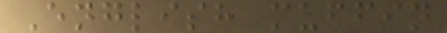English muffin
